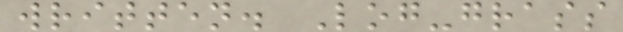written. Log-grass
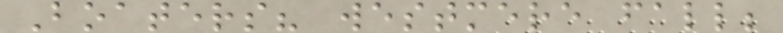Boaters? westmere fall;
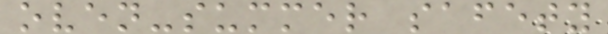oven-summer safety
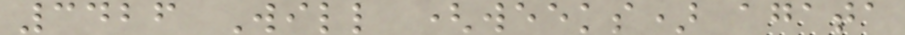3426 Will (weeks) agata
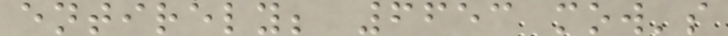entirely; 6653 mow's
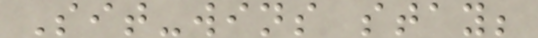Sit-wins stay;
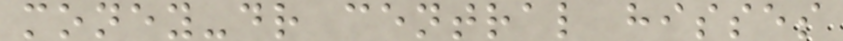money-dr central hisses
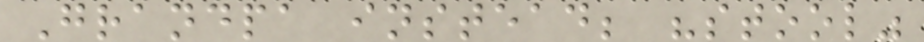Grandpa instead; "stool"
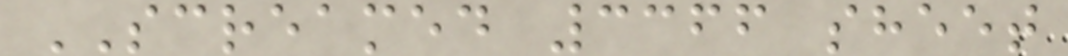SCREAMED 3366 sheet
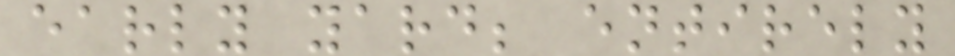early yard; entirely
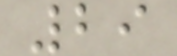29
